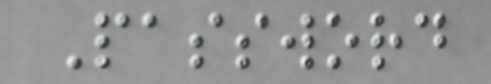Password
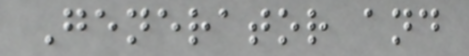Generator and
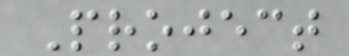Project
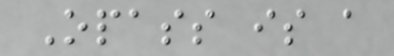Opass is a
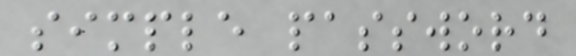simple password
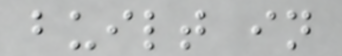built in
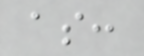as:
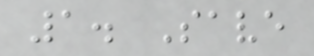1. Save
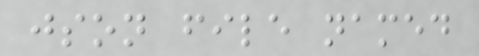json file named
